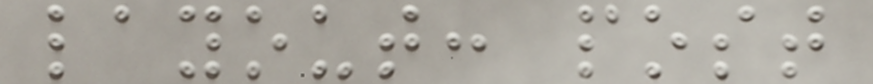layout: post
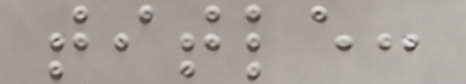title:
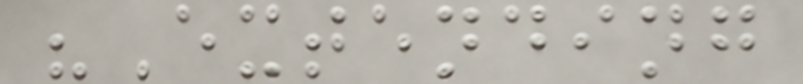"Extending
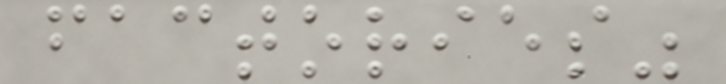factories"
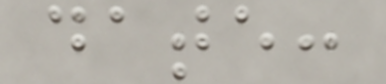date:
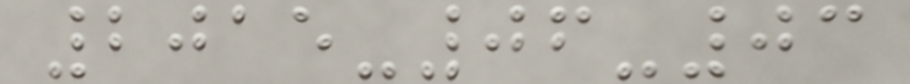2015-06-03
